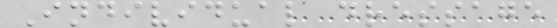Individual dressage
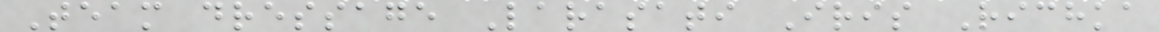Team dressage Larasati Iris Richka
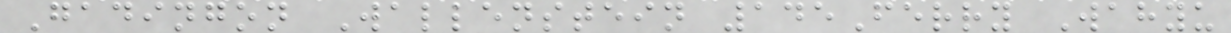Gadingon Wallenstein 145Ferry Wahyu
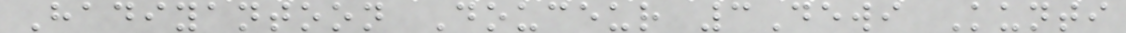Hadiyantoon Douceur 3Dewi Kunti
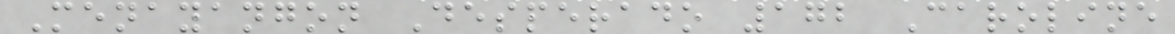Menayangon Desperado 172 Caroline
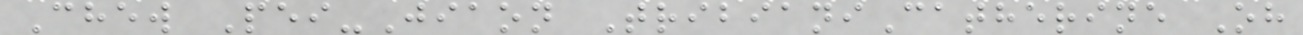Chew Pei-Jiaon TribianiCatherine Oh
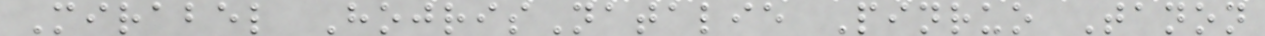Mirabel HojrisNatalie Pinruo Tanon
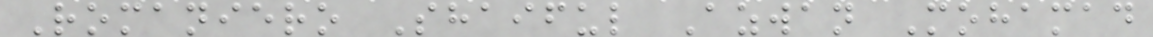Romaniero Shaiful Azwan Mohamad
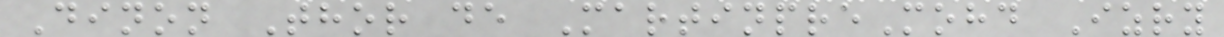Dinon Thor de MartinpreMohd Izry
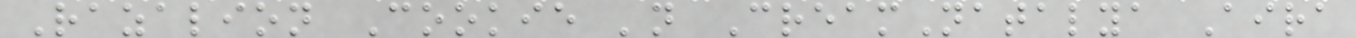Razalion Cookie 'n CreamNatalya Aira
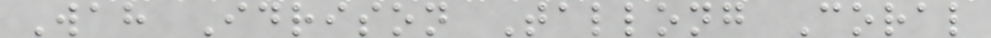Wah Idrison Tallong Coral
